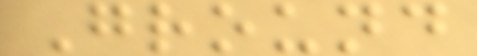Ground
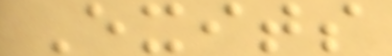Exits
